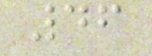46
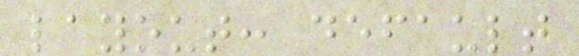layout: default
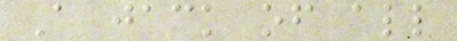A jack of all
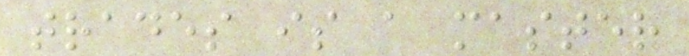trades is a master
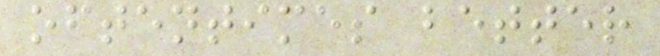oftentimes better
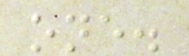one.
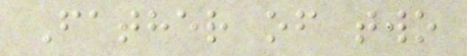Father of two
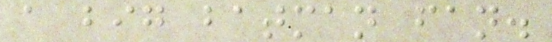a big batman fan.
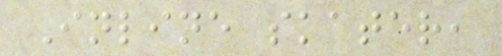Inline skater,
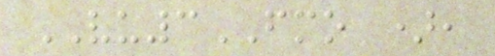VU3FMO ),
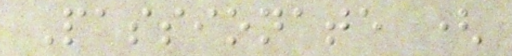Passionate (
